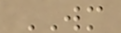WM
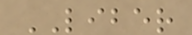LIBER
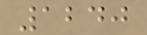1240
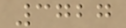3727
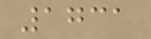1731
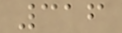316
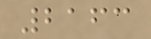2163
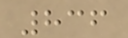836
